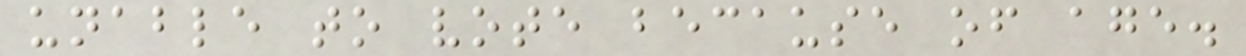unable to vote because of age.
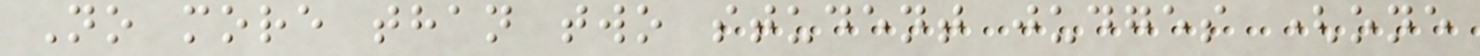No more than two student judges (one
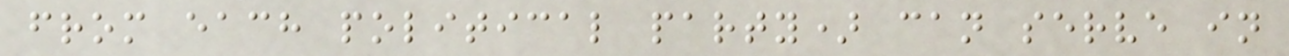from each political party) can serve in
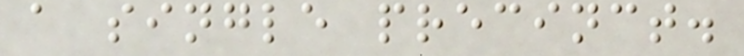a single precinct.
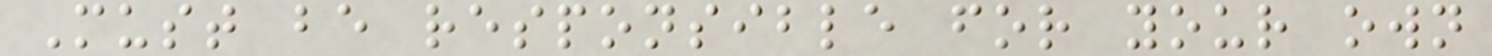Must be responsible for your own
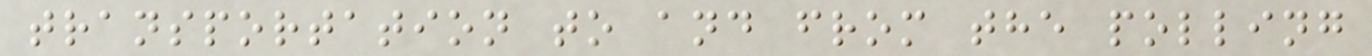transportation to and from the polling
